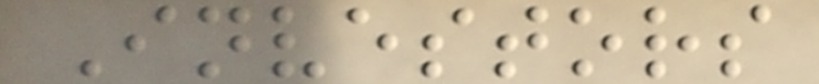Investors
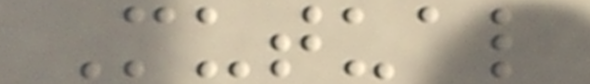Mutual
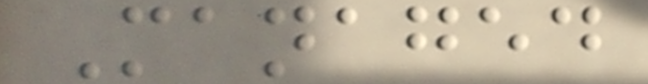Managed
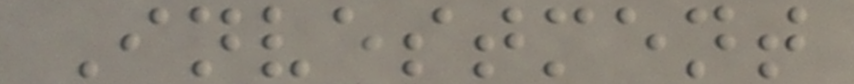Investment
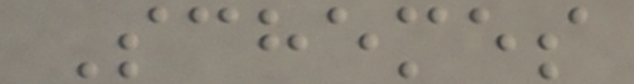Schemes
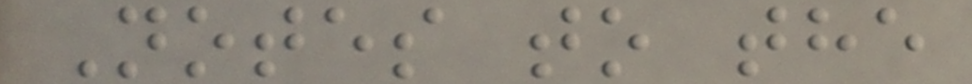Notes to the
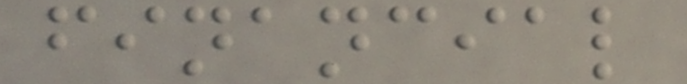financial
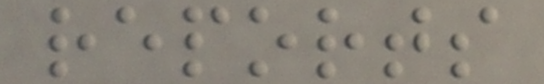reports
